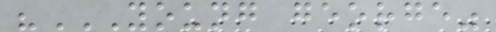"YOUNG GEORGE"
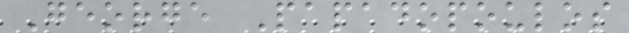George Papadopoulos
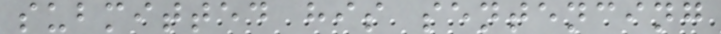submitted his sentencing
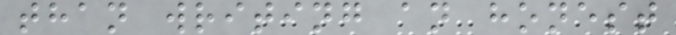than writing an honest
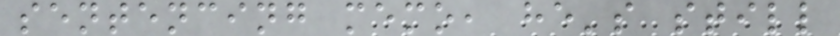sentencing memo, he's still
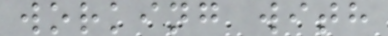working with
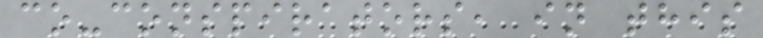co-conspirators, in this
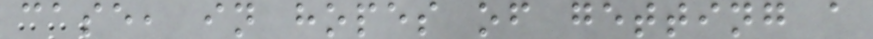case, in hopes of getting a
